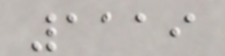1119
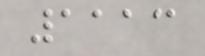1113
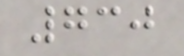730
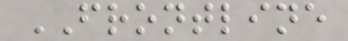FRONTLINE
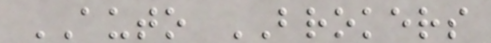AUTO BROKERS
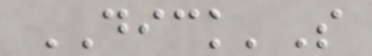DICK'S
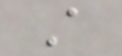A
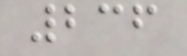236
